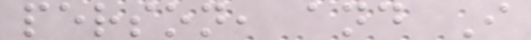person, and I
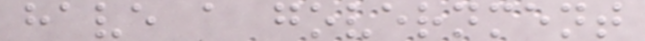have a government
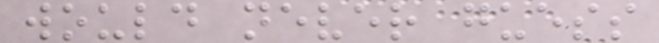would never guess
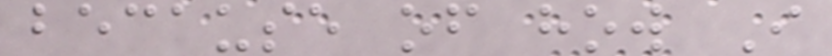because of how I
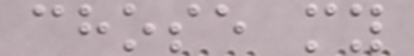chose my
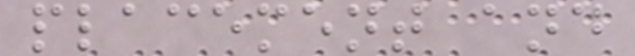placement and
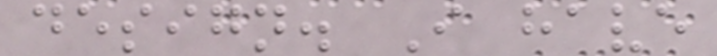design. I have
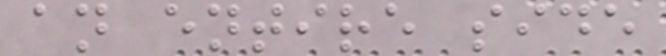an entire side
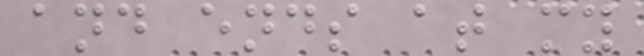and ends at my
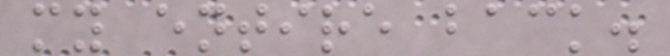my entire back.
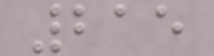215
